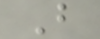B
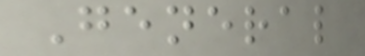General
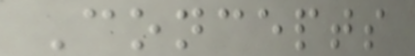Concepts
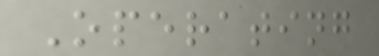Operating
